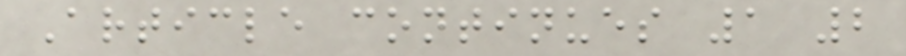Article continues 1 2
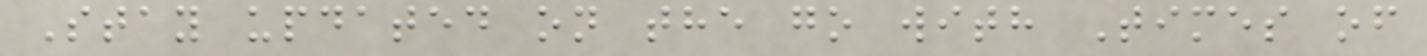Stay updated on the go with Times of
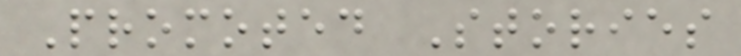Promoted Stories
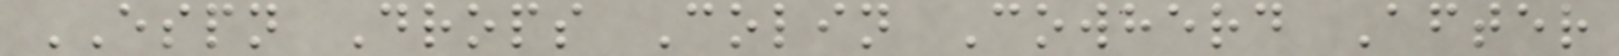ESPN Drops Colin Cowherd After
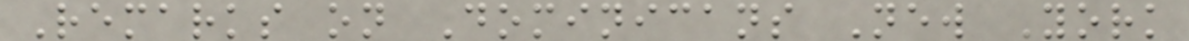Remarks on Dominicans New York
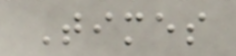Times
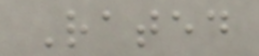Rated
